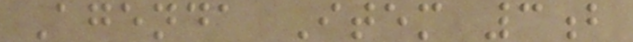Agenda Item 3b
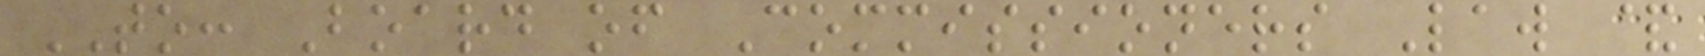TO: Board of Commissioners Law &
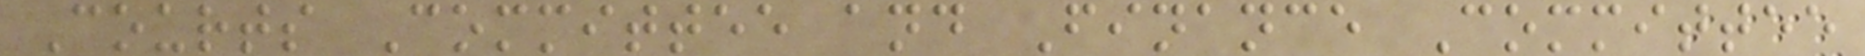Courts Committee and Finance Committee
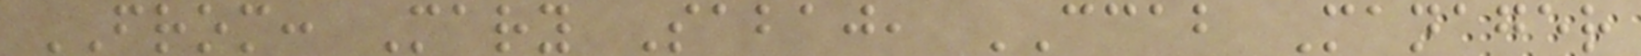FROM: Mary Sabaj, CCAB Manager
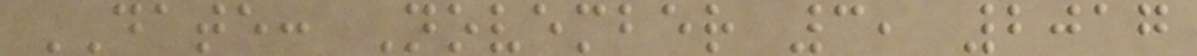DATE: November 3, 2017
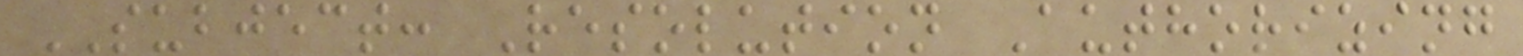SUBJECT: Resolution Authorizing
